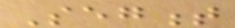Segment
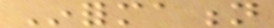Information
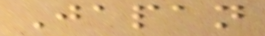Japan
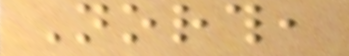North,
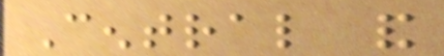Central and
